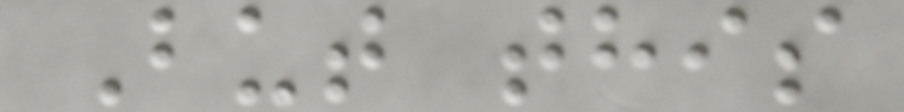But this
